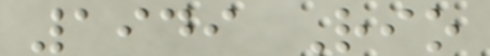1949 Rio
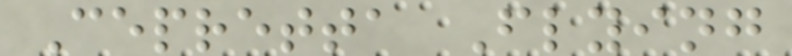Cepretta Flying
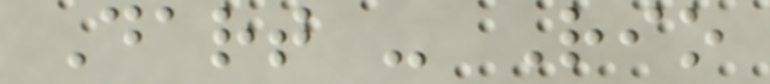Dart - Rio
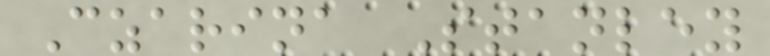Czarina Stanley
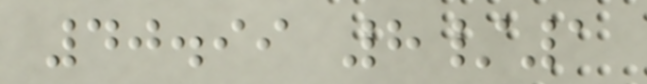40.99 8/1
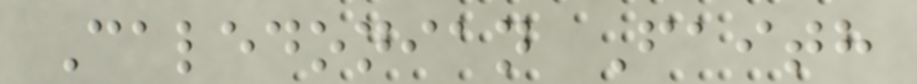Caledonian Faith
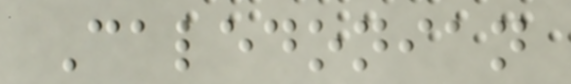Caledonian
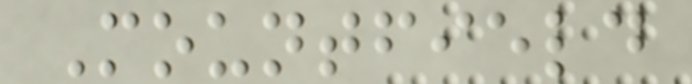Mountfield
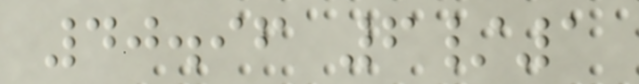40.96 6/1
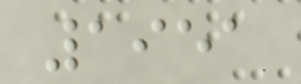1951
